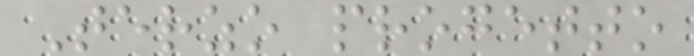Terzo progetto
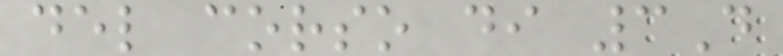del corso di 3D
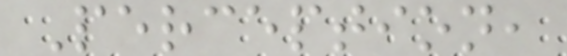Perception,
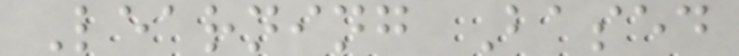Learning Based
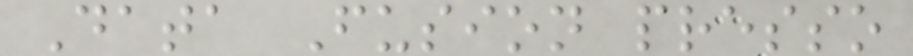Data Fusion presso
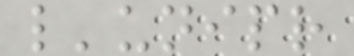l'unipr
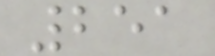251
